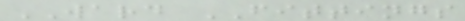WARD FITTINGS
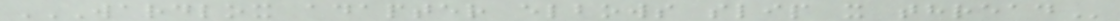WARDLOX ADAPTER ELBOWS SLIP X THREAD
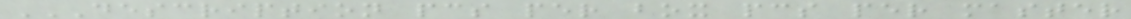DESCRIPTION PCS PER BOX PCS PER MASTER
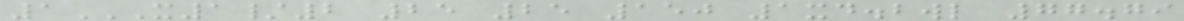1X1/2 25 25 150 1XD.BWL 77.79
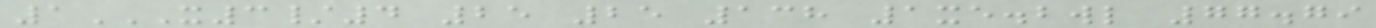1X3/4 25 25 138 1XE.BWL 77.79
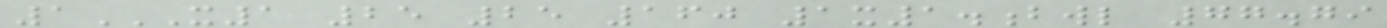1X1 25 25 160 1X1.BWL 77.79
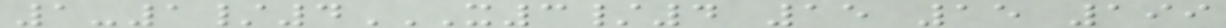1-1/4X3/4 15 15 199
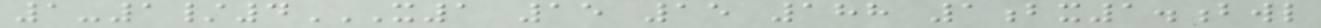1-1/4X1 15 15 188 1BX1.BWL
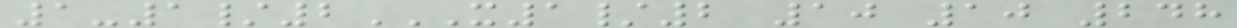1-1/2X1/2 10 10 248
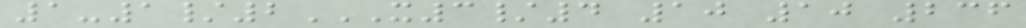1-1/2X3/4 10 10 236
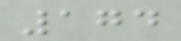174
